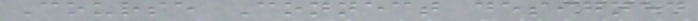Course Connect designed
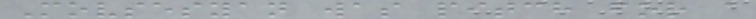Movsesyan was pitch for a
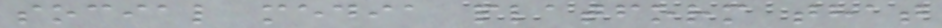social media platform that
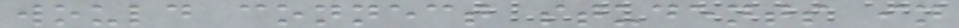would connect students in
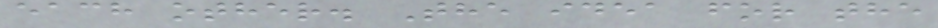each other. The idea for the
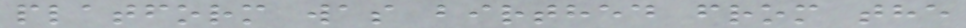platform was birthed from the
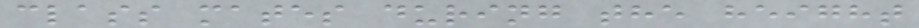class mates during the height
